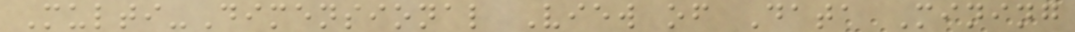Multi-Dimensional View of Data Mining
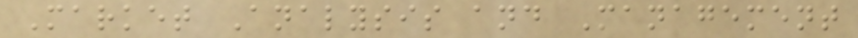Market Analysis and Management
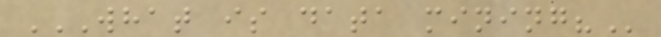WHAT IS DATA MINING?
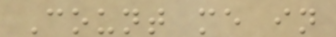Count me in
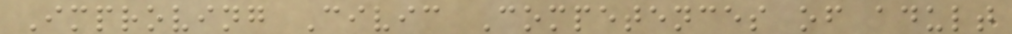Improving Civic Competences of adult
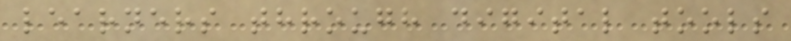learners through digital tools
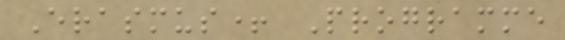Erasmus+ Programme
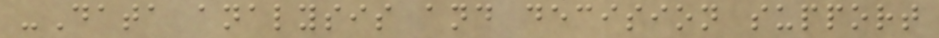-Data analysis and decision support
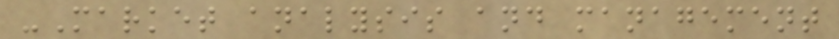-Market analysis and management
